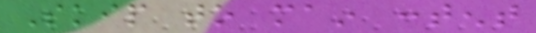Skip to main content
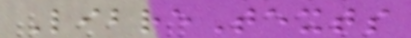LibreTexts
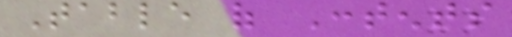Table of Contents
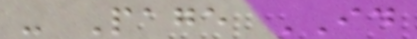- Page ID
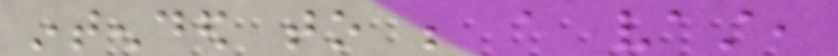intended to be a vast,
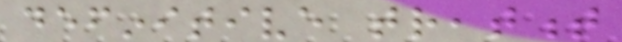definitive treatment
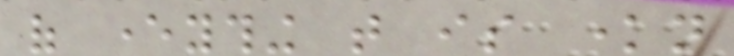of everything that is known
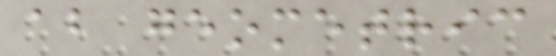about geometric
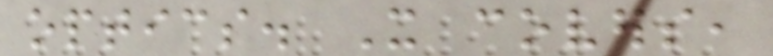optics. It covers,
